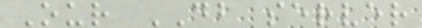Our DB server
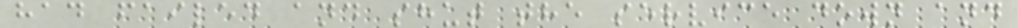had failed and shut the service down and
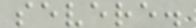severe.
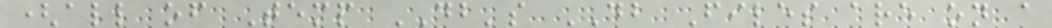(all of Temp DB's DB Files are on a
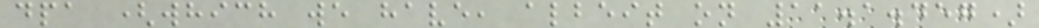dpa (which we have, albeit on 11.1.457)
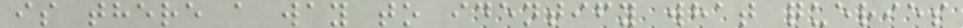is there a way to identify what queries
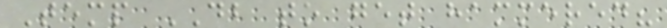Temp DB to get hammered?
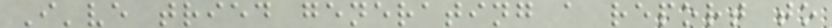I've tried generating a report to
